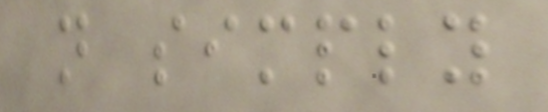not simply
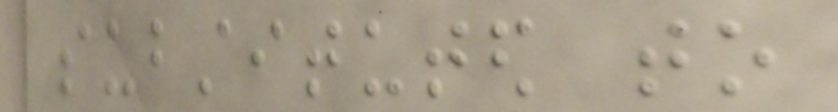substituted to
